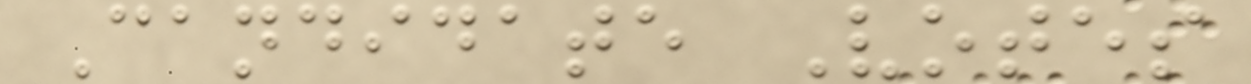Candidate Votes
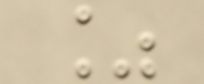%
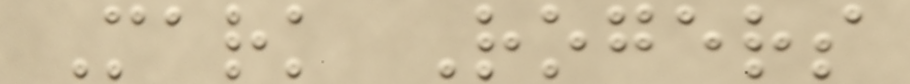Mark Rogers
